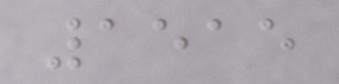1515
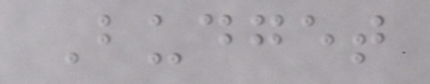Budget
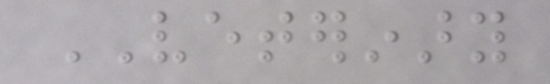VETERINARY
